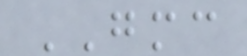GMC
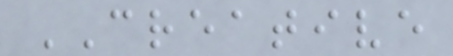CREATIVE
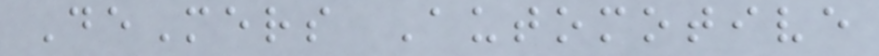DeMers Automotive
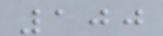100
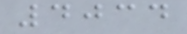4034
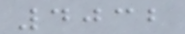4032
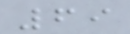69
